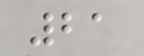21
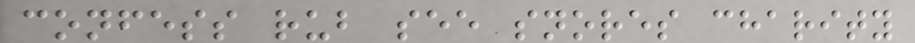confess rub see snores charity
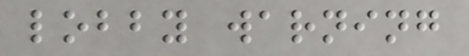lobby warning
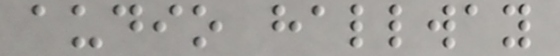audio hallway
